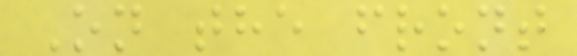On the front
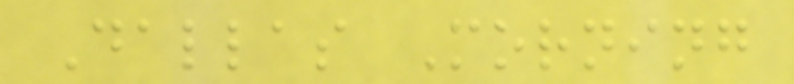Dallas Morning
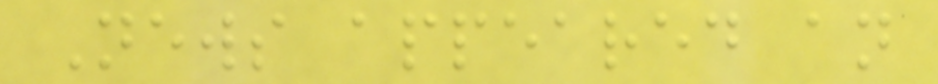News appeared an
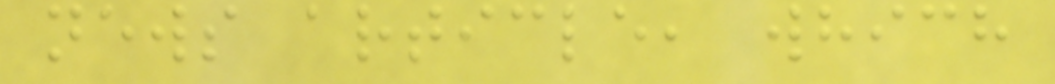news article, which
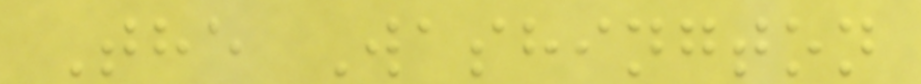The Washington
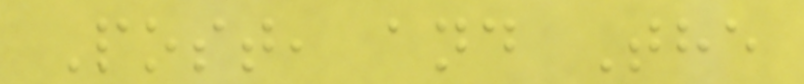Post, and The
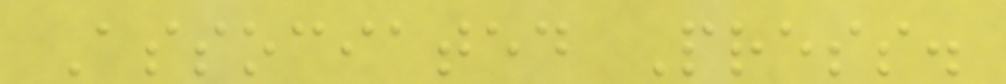Associated Press.
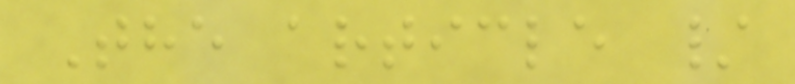The article /
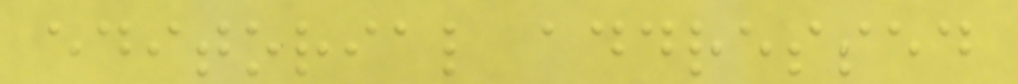editorial addressed
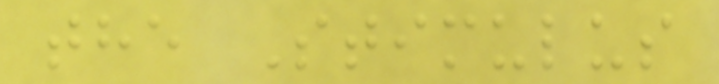the Stimulus
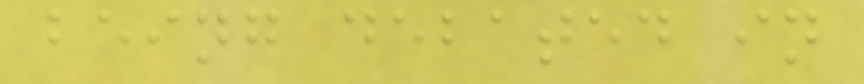being debated in
